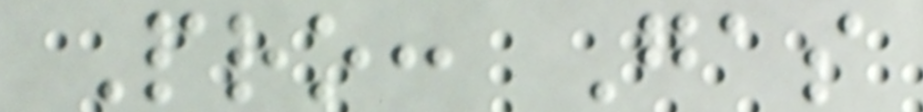Pro: Gas
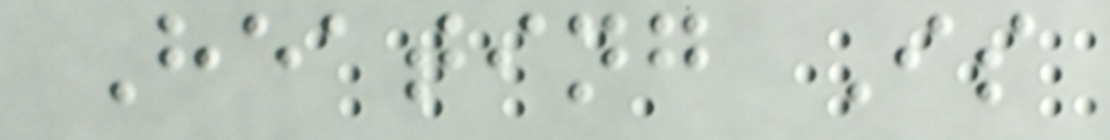Heating Is
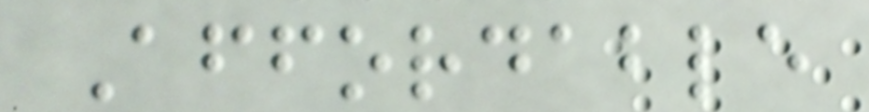Affordable
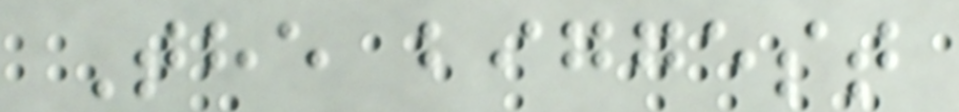The biggest
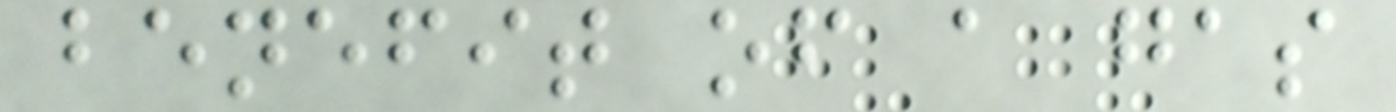benefit of a gas
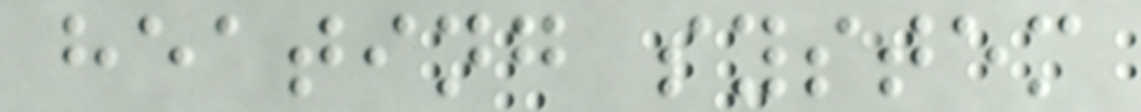heating system
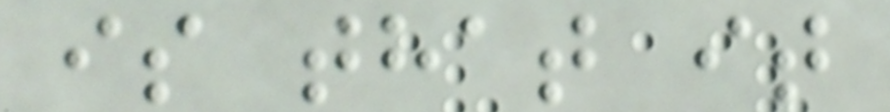is that it
